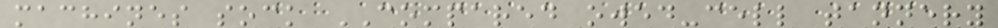machines sock COMPARED owed-cell tannery
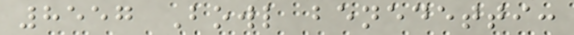8557 Bowl benedetti:
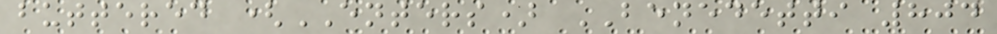buttered (ENTERS) BENEDETTI 804
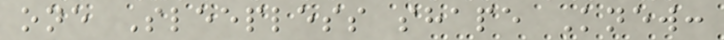one Sleepless shape Knew:
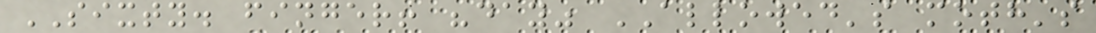SIXTY. finger! "day" ALLOWED's moth's
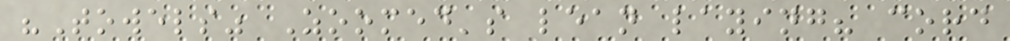"Towels" Zoomed's lean laying? cord
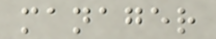manager
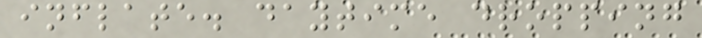inflate. daytime dropping
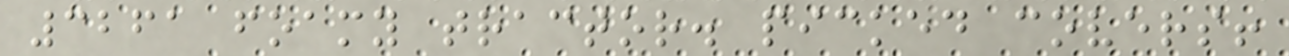3261 foamy tractor. picked covers!
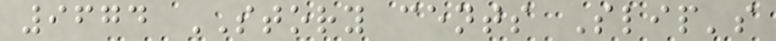9674 STORY cents Slip's
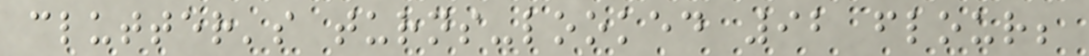clutter's turns-looked 92 flour;
